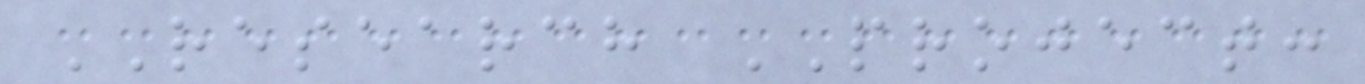RESEARCH PROJECT:
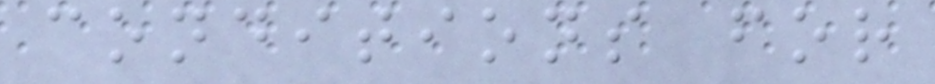conditions for
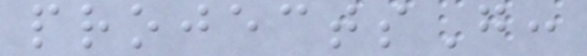projectsG:
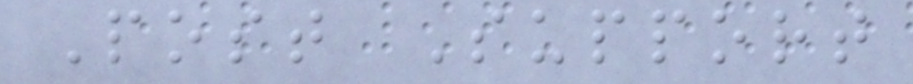Post Support
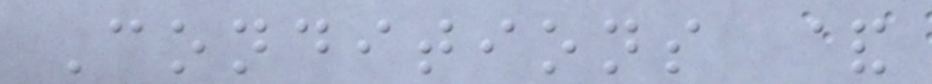Conditions &
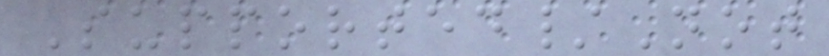Supported/Not
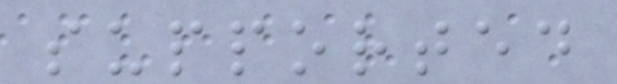supported
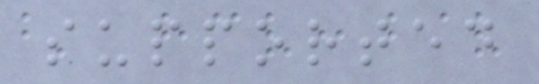supported
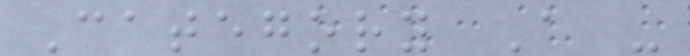Category A -
